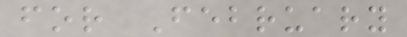for February
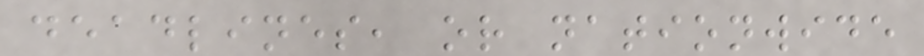deadlines, or nationwide
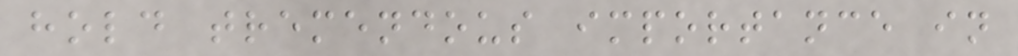hold tremendous importance in
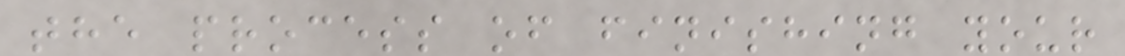the process of finishing your
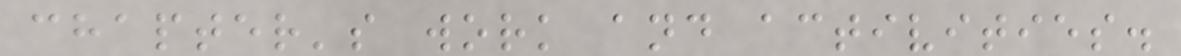chapter's work and activities.
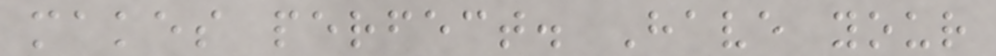makes perfect. Have your
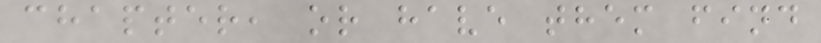chapter, or have them find
